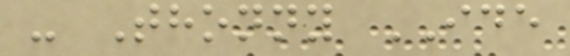- Thonny IDE
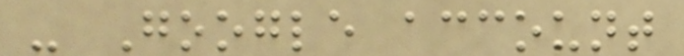- Google account
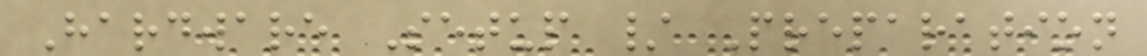Hardware Setup / Preparation
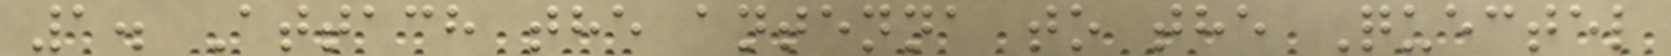1. Attach the antenna to the Quectel
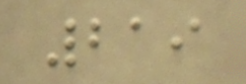219
